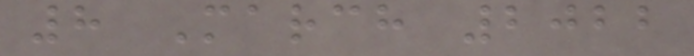8 March 2022
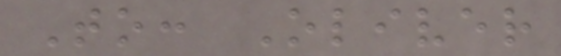To: Oliver
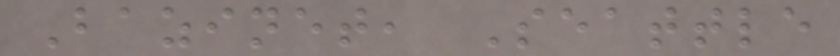Bazinet, Seattle
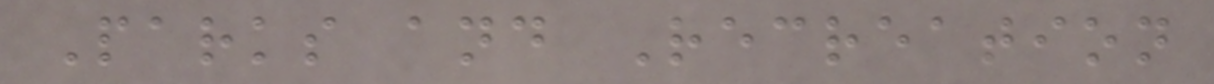Parks and Recreation
